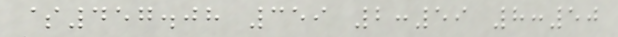$457.08 359 2:59 8:50
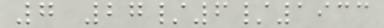7 27/6/1933
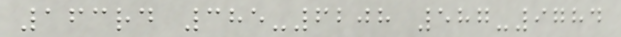163rd 385-6208 587-9784
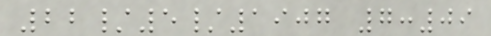22/5/1907 7:09
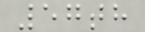57th
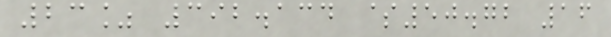23% 392.134 $50.72 16
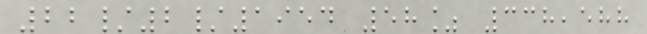22/2/1954 58% 338,588
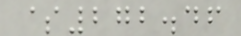$272.46
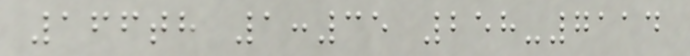166th 1:35 258-7114
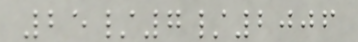25/7/2006
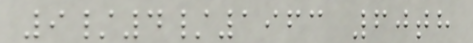9/4/1963 60th
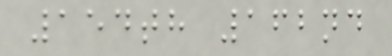154th 162nd
